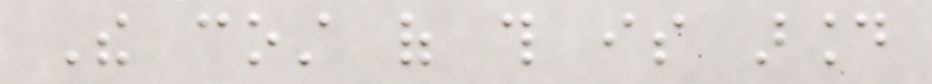The cost of this is around
